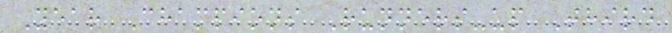Year Champions Runners-up Third
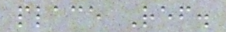place Ref.
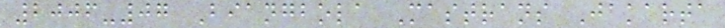2006-07 Biangbola Mastrans Jakarta
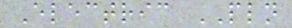Electric PLN
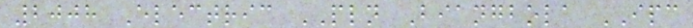2008 Electric PLN Biangbola IPC
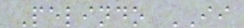Pelindo II
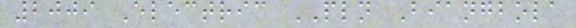2009 Electric PLN Biangbola
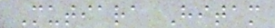Mutiara Hitam
